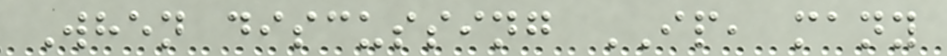When discussing IP, many
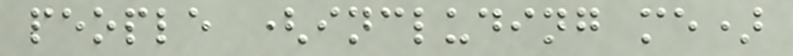people (including me)
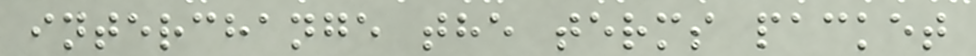interchange the terms packet
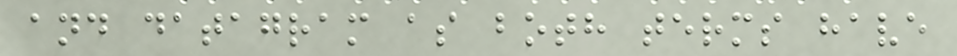and datagram as both terms have
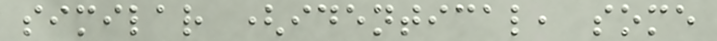similar (identical, some
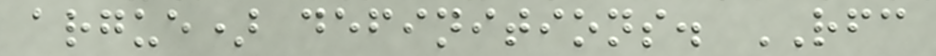argue) definitions. RFC
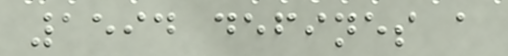1594 defines a
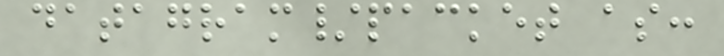datagram/packet as:
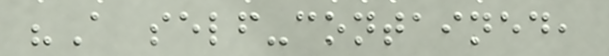"A self-contained,
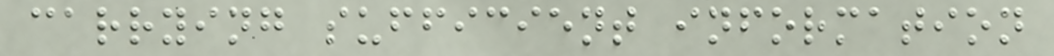carrying sufficient information
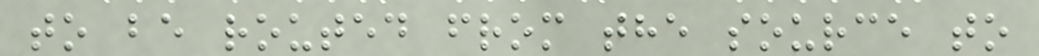to be routed from the source to
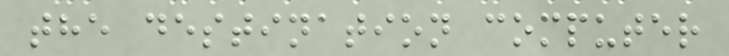the destination computer
